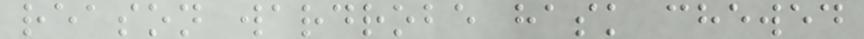reason wardrobe hask chewed
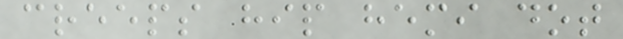creeps hip hemi dot
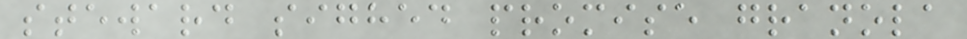steward sighed promise granola
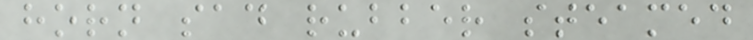horn sad rubber steamed
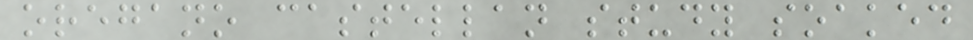oregano castellan study soaked
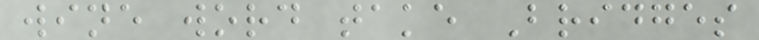wine word take Bridges
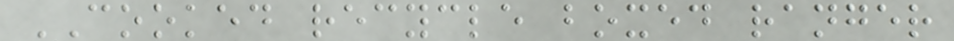COOKED recycle boxed ranger
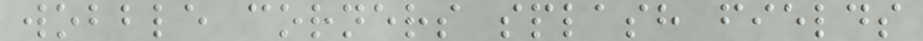wobble corners splash fields
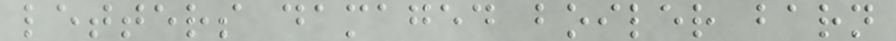letters damaged boiler barn
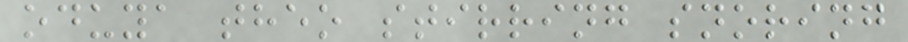oduya theo stirring snoring
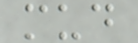mud
